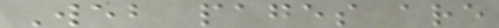Web pages are
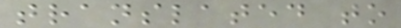translated to
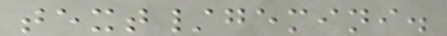text/gemini.
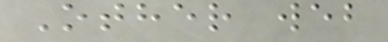Other web
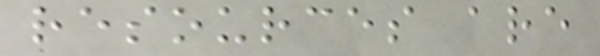resources are
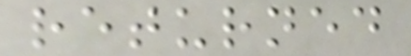returned
